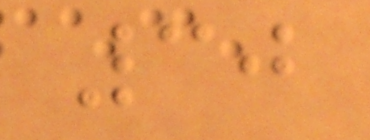30
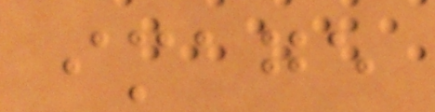image
